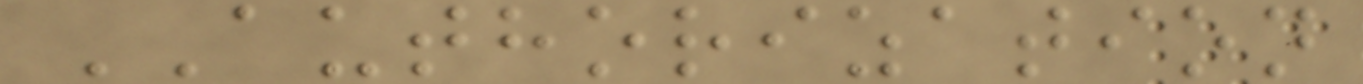AUTHORIZATION
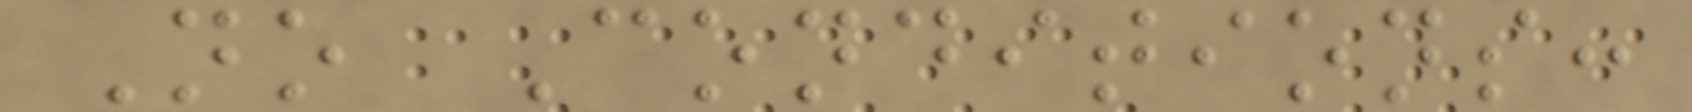No Conditions:
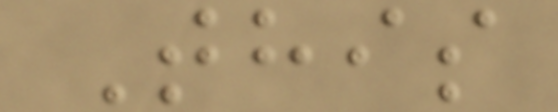This
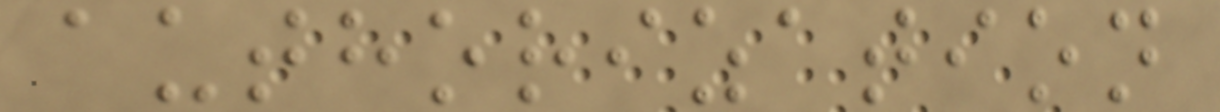authorization
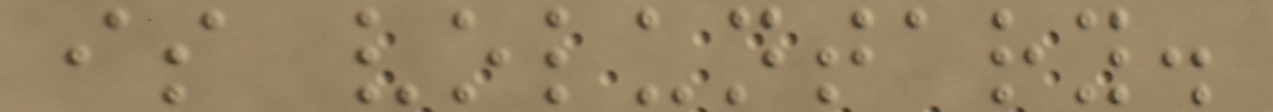is voluntary.
